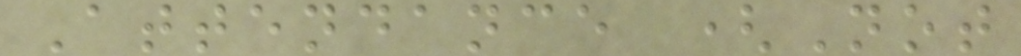Attendance (Not
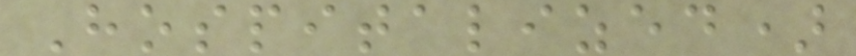Hospitalized)
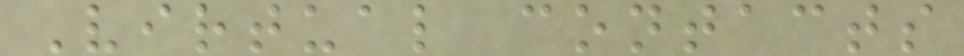Virtual contacts
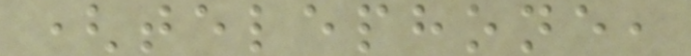(telephone,
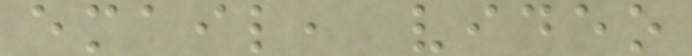email, video
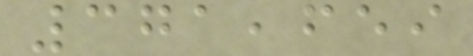371,659
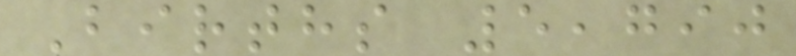Births 5,790
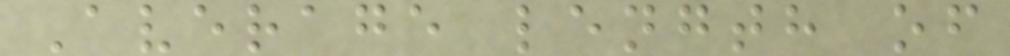Average length of
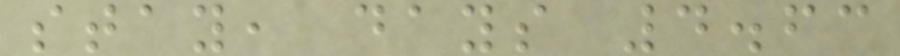stay, days 4.63
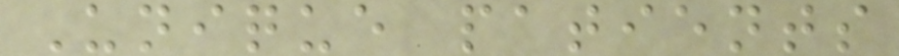Unique patients
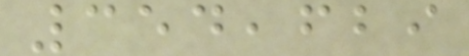354,629
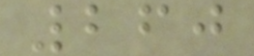260
